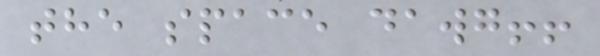the space dawg!!
